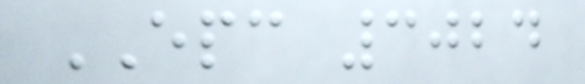EPC 3024
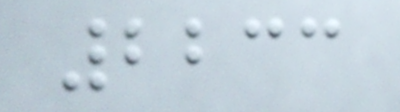2233
